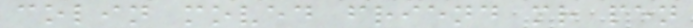colin moved friend mr pen
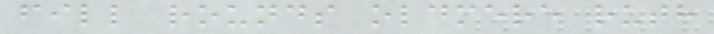fill rounds oldmere ruth
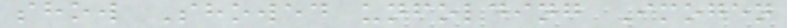show Showed unfolding Imogen
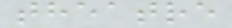theatre
